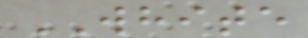WHITE
